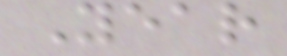Year
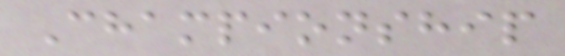Championship
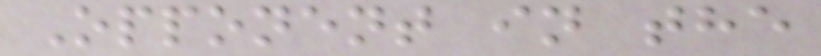Opponent in the
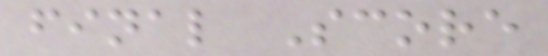final Score
